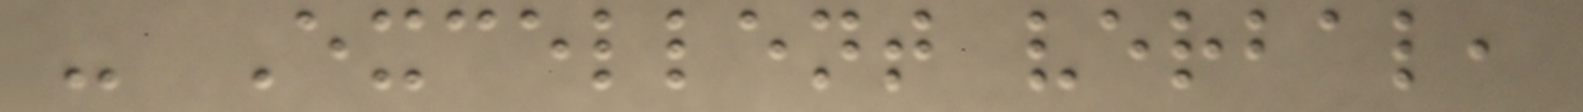- Excellent verbal,
